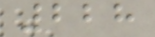228
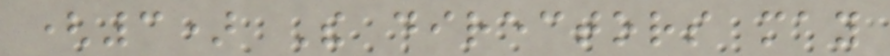(3) The directors may
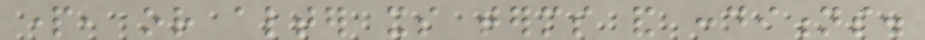part, or alter its terms and conditions.
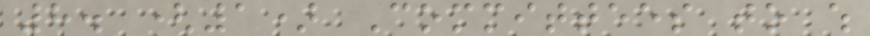8. (1) Committees to which
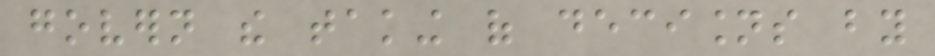govern the taking of decisions by
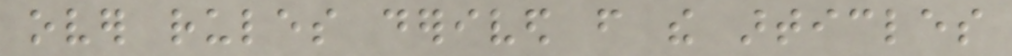over rules derived from the articles
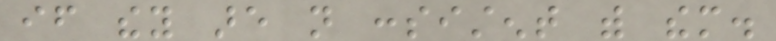if they are not consistent with them.
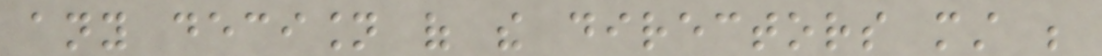any decision of the directors must be
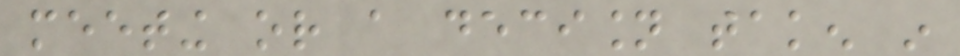meeting or a decision taken in
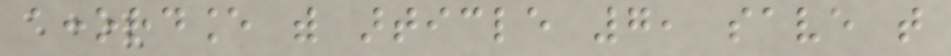accordance with article 7, save that
